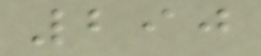290
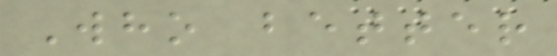Who better
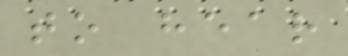to hear
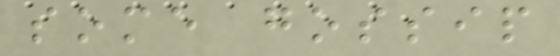some gossip
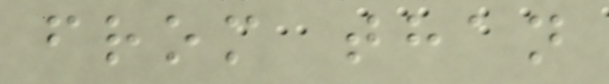from than
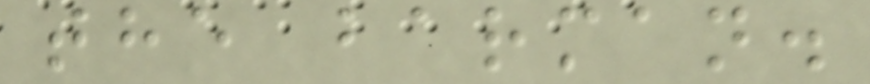the barman.
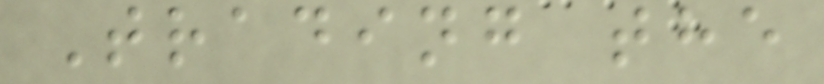Trading the
